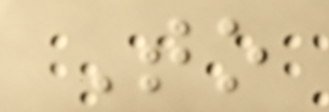To
